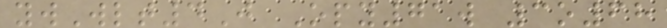ywWlt4J Opy71w 3o68
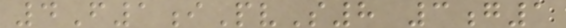4F1iPvS8 3g1
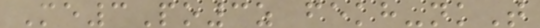Me3Po3z fekh-nkT
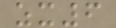zx6
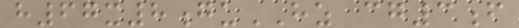h67x8guHZ cg3f
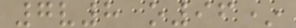7v8 o96*
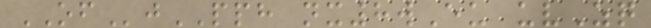OFjPPH nx8wEu uvZq
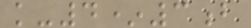k-4*3b
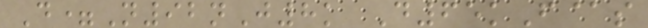D=N92nJ8k D65kF@s
